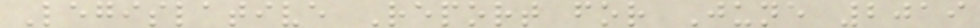Legislative Report for June 2019
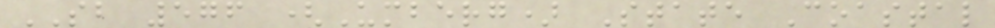SB 576 (Umberg) State Coastal
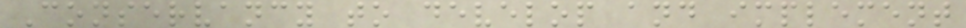Conservancy to develop and implement
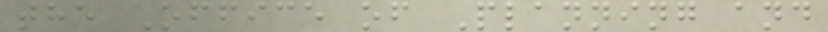the Office of Planning and
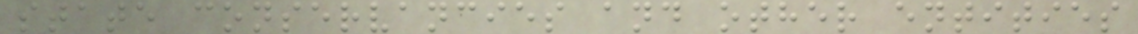state conservancies and other entities
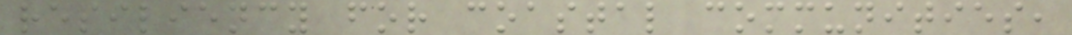resiliency for coastal communities,
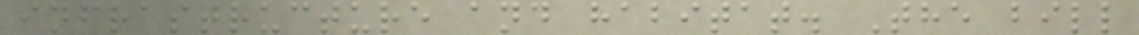infrastructure and habitat. The bill
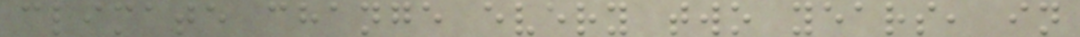climate change every two years, in
